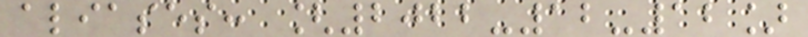aliases: [2022-12-12]
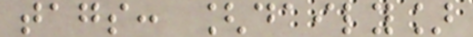tags: [daily]
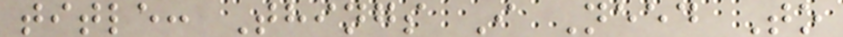title: Things I Need To
